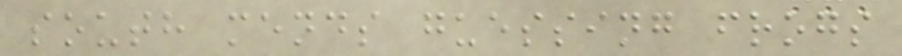south mends guessing frogs
